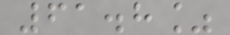61.8%
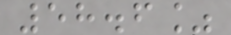58.6%
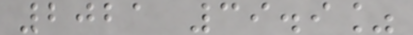2021 39.9%
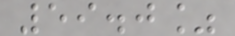59.0%
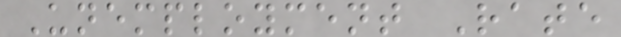Unemployment Rate
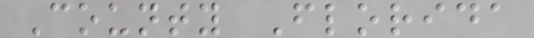County Florida
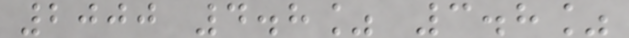2000 4.8% 3.8%
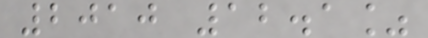2010 12.1%
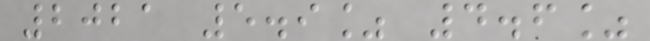2021 5.9% 4.6%
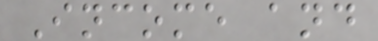Income and
